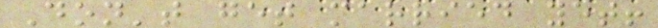Don't get married yet!
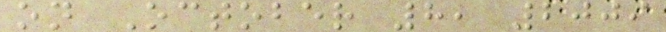on October 8, 2009
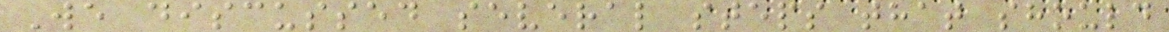We discussed several steps that should
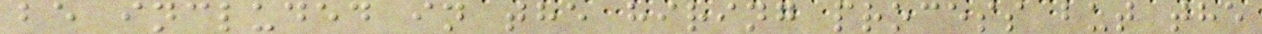be included in the hiring process but the
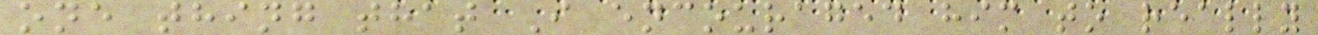one thing that I encouraged him to really
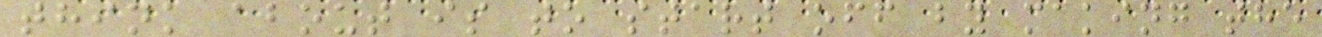think about is to start off by making the
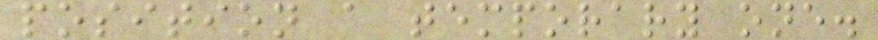position a temporary one.
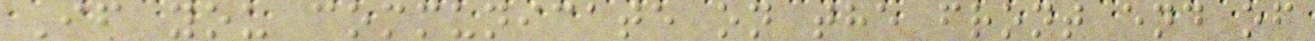If you communicate on the front end of
